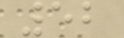52
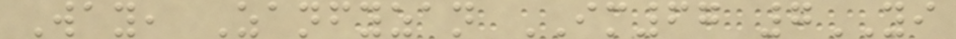Way, Zanfyzan IM67 7YI
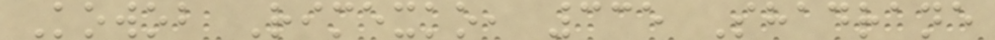Kowob Rimexko, 335 Shadrane
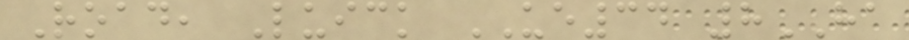Road, Luick UE34 8HA
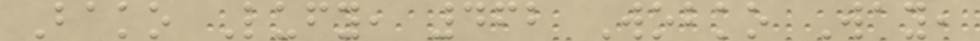Bako Lufy, 462 Wobko Way,
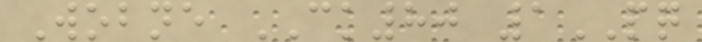Wobne CK80 1PQ
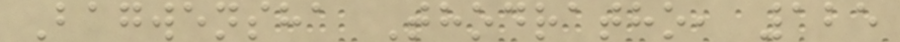Bagwensha Thodratho, 125
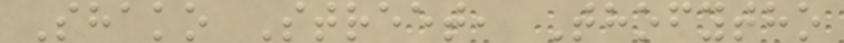Shako Street, Thofytho
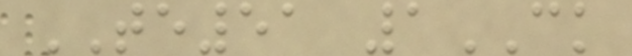TE51 1CK
